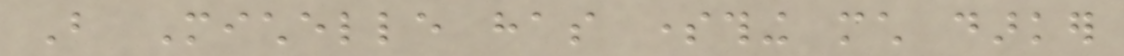But Michelle has something much darker
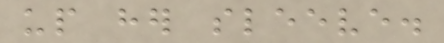up her sleeve.
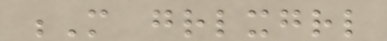M grlxgrl
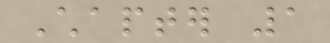Chapter 1
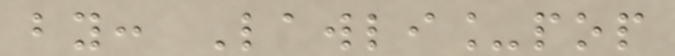by: Lawli_pop
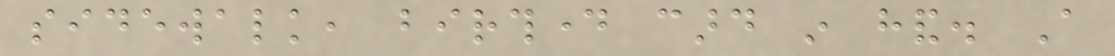sidewalk, birthday card in hand. A
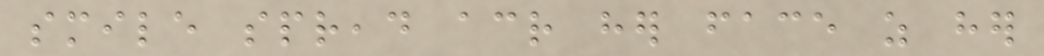smile spread across her face as her
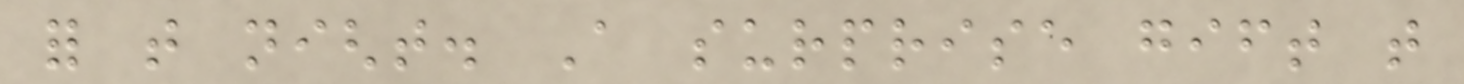for that night. A surprise gift that
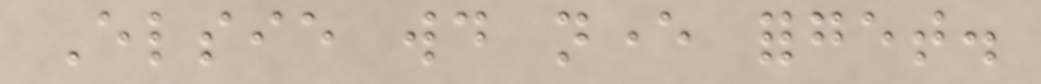Elsie would never forget.
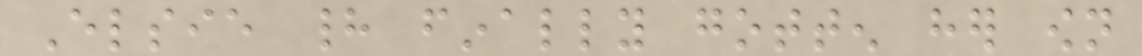Elsie had finally gotten her own
